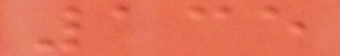135
